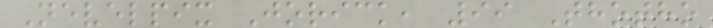Nevelpix Jorick, 99 Thotho
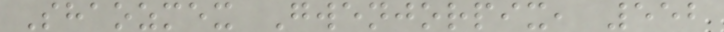Shaozmex Gwenjorpix, 552
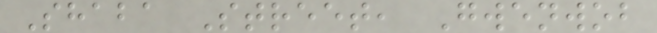Shaba Street, Gwenwob
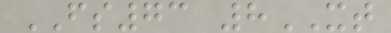FS73 8XT
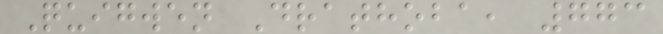Quigwen Drathoba, 773
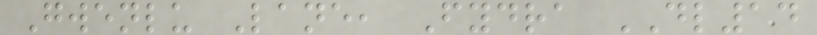Gwenlu Lane, Fydra DL14
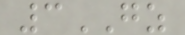3GZ
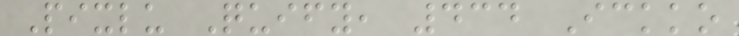Pixlu Quify, 434 Ickko
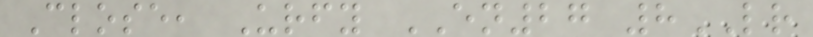Close, Urfy EN27 8LR
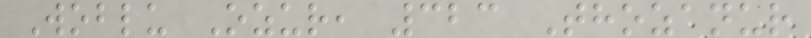Woblu Ozur, 323 Thozanur
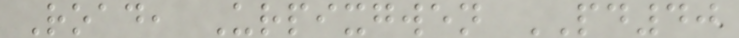Road, Urpixgwen PD40
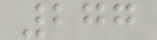277
